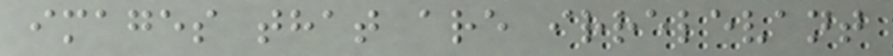images that are irrelevant
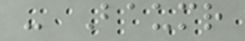- Baumr
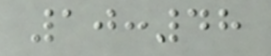10:48
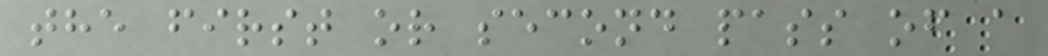the first or second pass of a
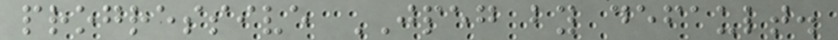progressive JPEG by default.
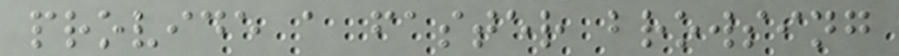provide a faster browsing
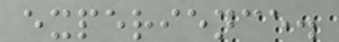experience.
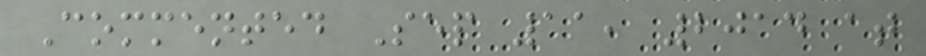Commented Sep 11, 2014 at
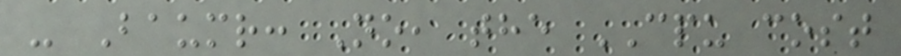- Baumr: No, the CPU cost
